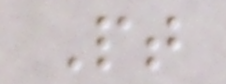Pt
